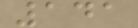141
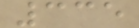335
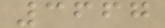3667
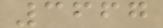3667
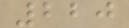220
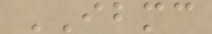IBMC
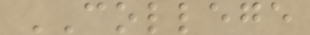COLLEGE
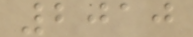2010
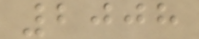2008
